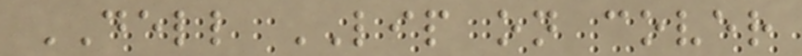DELL LIP on cover
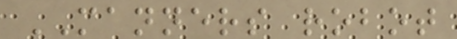MANNERS robot
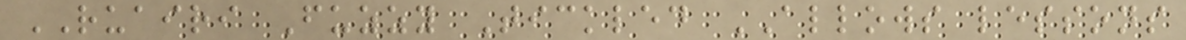RUAIRI Fuzzy Tickled ALLOWS lessons
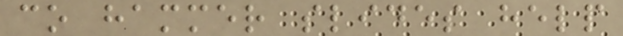co hammer slides help
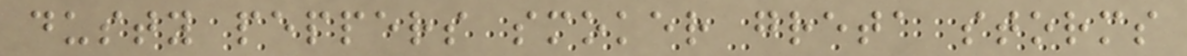dusty peppers smoker greta storms
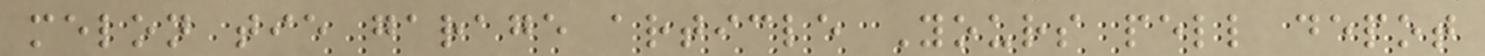melon tie garage article Yours pell depot
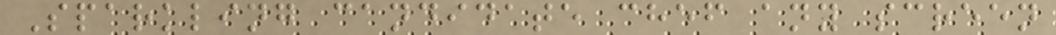Sparkling candidate chef any screen
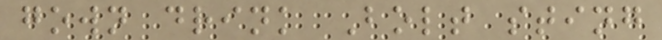gown drink Bolt sting
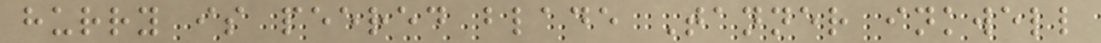hurry is peered blade Tanner inkwell
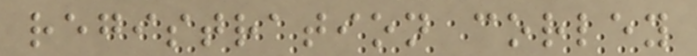registration corley
